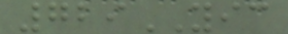729YIC
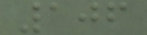106
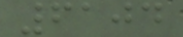6104
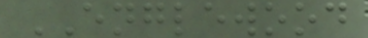ENGLEWOOD
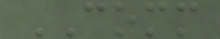COMM
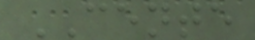CENTE
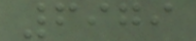6979
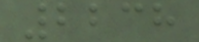2238
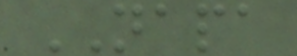NAPA
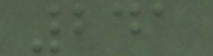241
